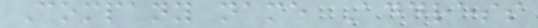Company name Address
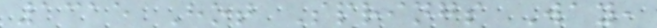1315 Hot Springs Way,
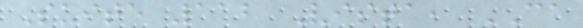Suite 112 Vista, CA
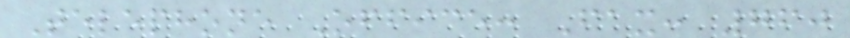Telephone Office: Fax: 760
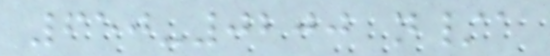650-0200 n/a
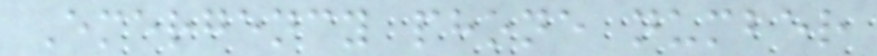Emergency phone number
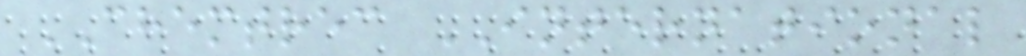CHEMTREC INTERNATIONAL
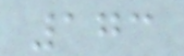173
